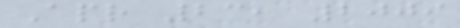Apr 23, 2009
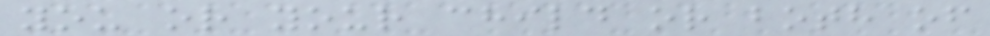you or your child or both of
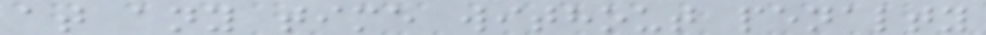at any time without penalty
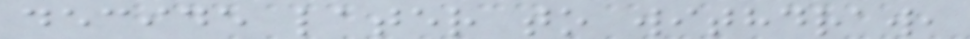decide later to withdraw,
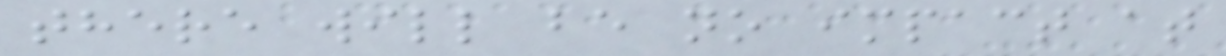there will be no impact at
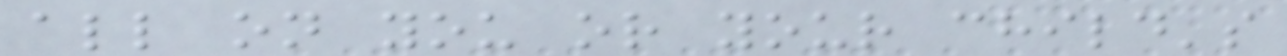all on you or your child's
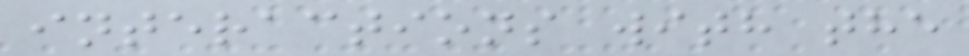interactions with the
